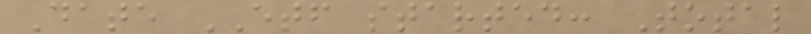Date ETF started: Total
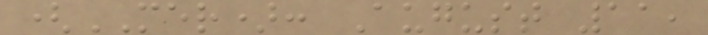(MER): August 11,
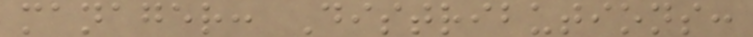manager: Distributions:
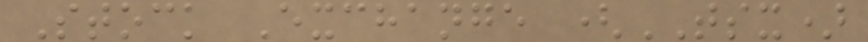Stock Exchange (TSX)
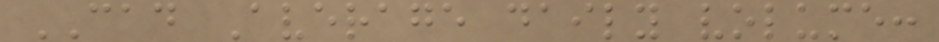CAD Average daily volume:
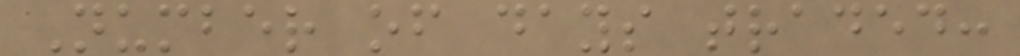Number of days traded:
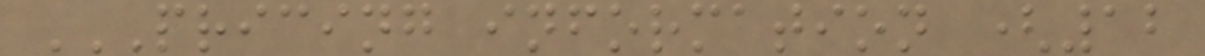PRICING INFORMATION (12
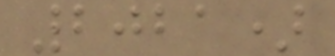2021)
